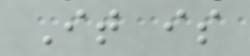It is
